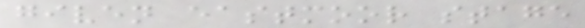given eastmoor stage
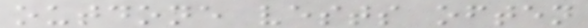outdone vests often
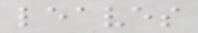leaves
